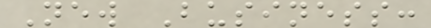New Business:
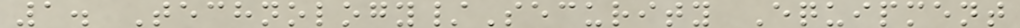1. Technology/Security Equipment
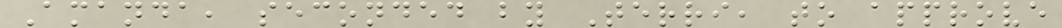Amanda, seconded by Terri, to approve
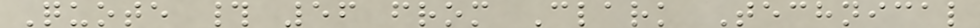Quote # 56 from Clark Technical
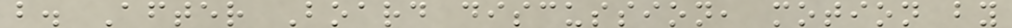b. After Board discussion, motion by
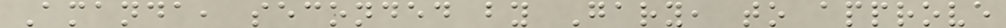Amanda, seconded by Gary, to approve
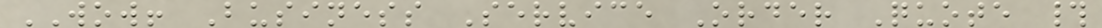WOW! Business Service Order Quote #
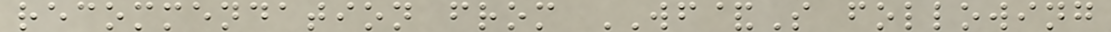recommendation from WF&S following
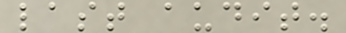last audit.
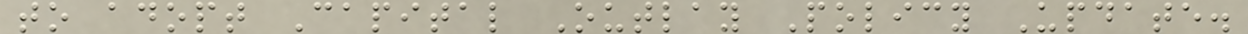to adopt Capital Outlay Policy Update.
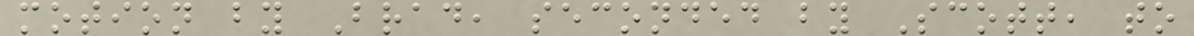motion by Brad, seconded by Scott, to
